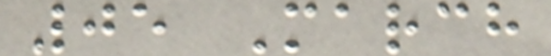05 March
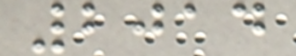2014
